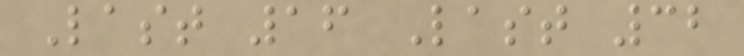Last 16 Last 32
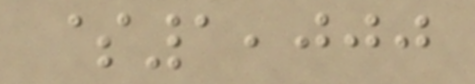$1,000
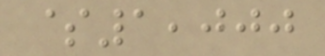$1,000
